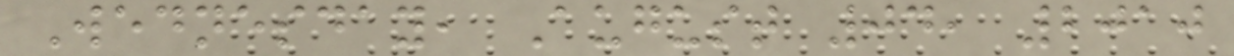Wednesday, August 04, 2010
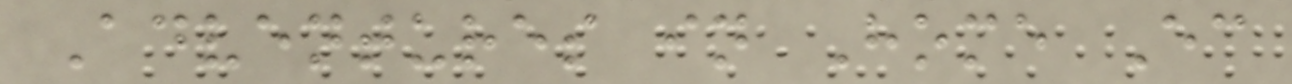Adventures in Home Ec
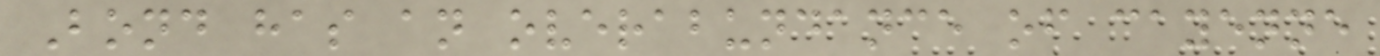Bond has an overabundance of cayenne
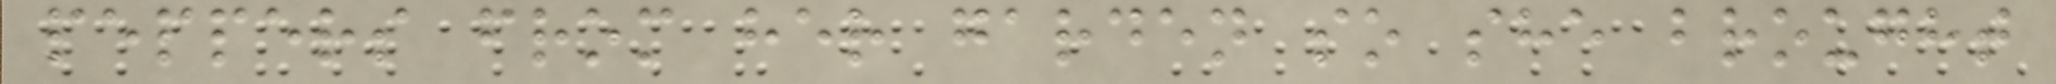peppers from her garden so she brought
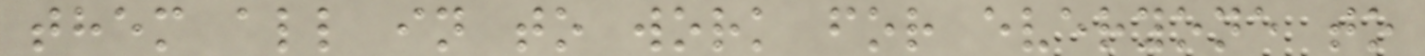them all in to work for everyone to
